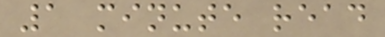1 minute read
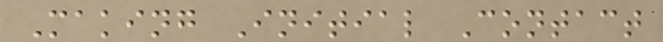Making Initial Contact
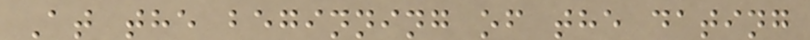At the beginning of the dating
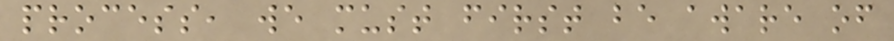process, we must first be aware of
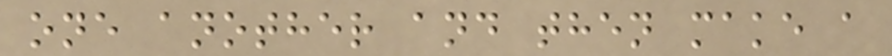one another and then make a
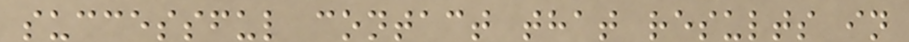successful contact that results in
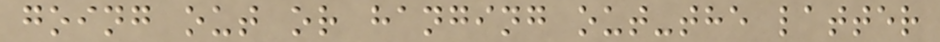going out or hanging out-the latter
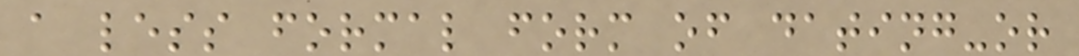a less formal form of dating-or
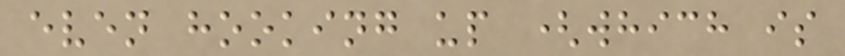even hooking up (which is
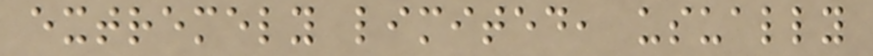extremely limited, usually
